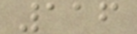116
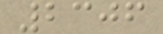2306
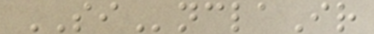SInclaIr
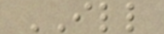ILL
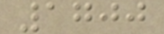1700
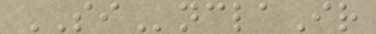SInclaIr
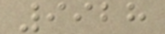9928
